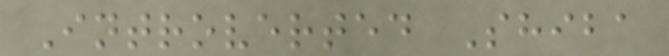Introverted Shiba
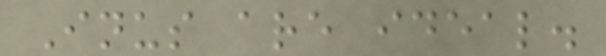Inus are ideal.
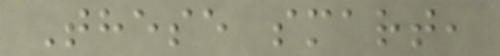These smart,
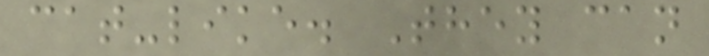cat-like. They can
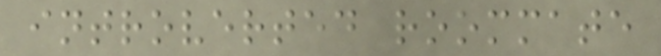introverted roommate
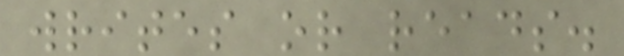writes or reads.
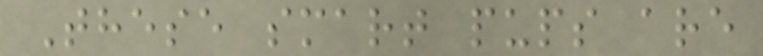These smart pups are
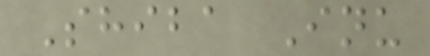Shiba Inu
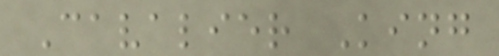Cavalier King
